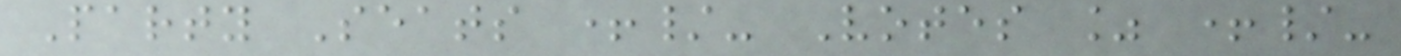Party Seats +/- Votes % +/-
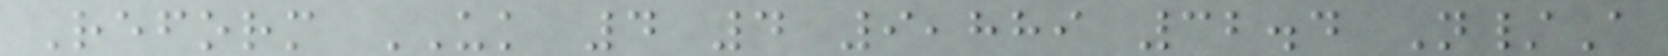Reform UK 4 4 9,889 32.4 N/A
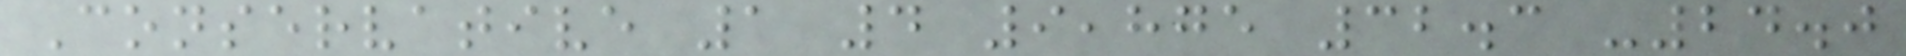Conservative 1 4 9,875 32.3 -24.0
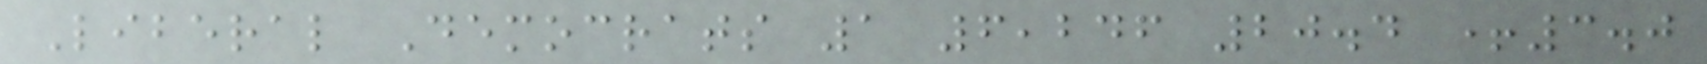Liberal Democrats 1 6,246 20.4 +3.0
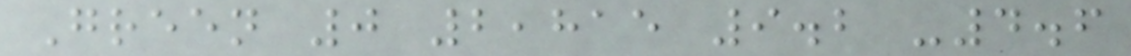Green 0 2,815 9.2 -4.6
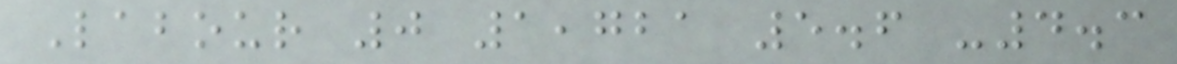Labour 0 1,721 5.6 -4.3
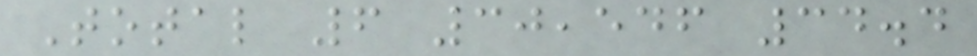Total 6 30,546 34.4
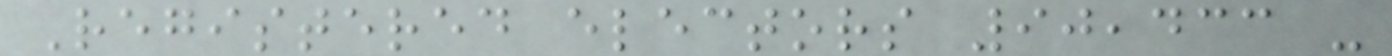Registered electors 90,433 -
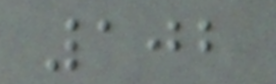102
